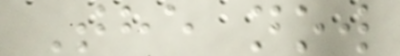The now
